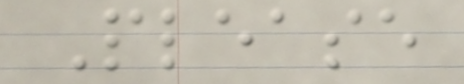Please
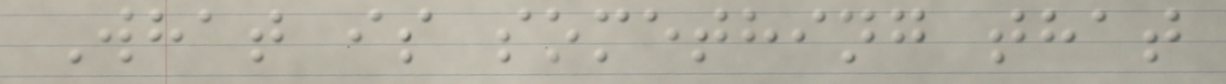What is something that
